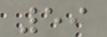59
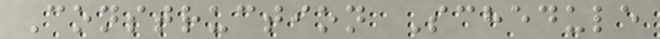Construction Schedule
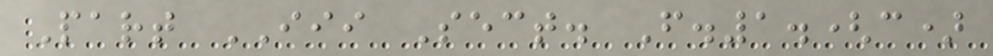Part III Sect. F.1.(c)
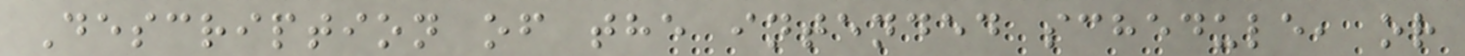Description of the intended schedule, or
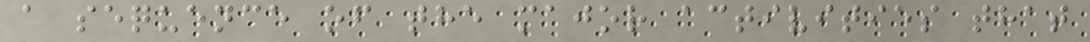a sequence of the major activities that
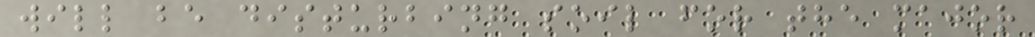will be disturbing soil for the major
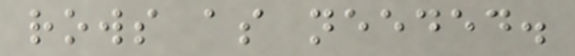rows as needed.
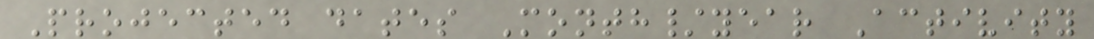Projected dates Month/year Activity
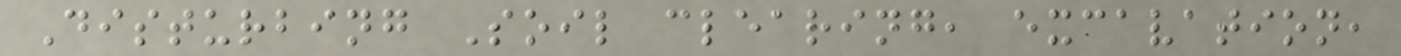Disturbing Soil clearing, excavation,
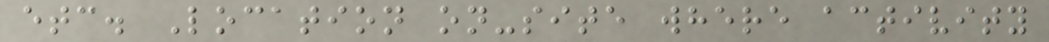etc. Location on-site where activity
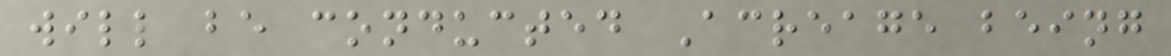will be conducted Acreage being
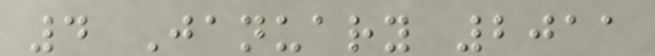4 January 2011
